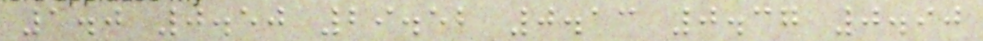1.0 0.50 29.52 0.13 0.37 0.90
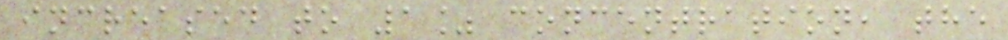increased to 1% concentration, the
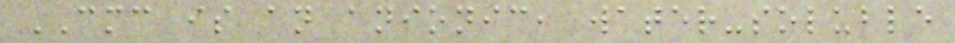CMC is an anionic, water-soluble
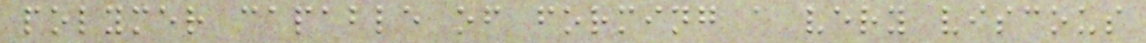polymer capable of forming a very viscous
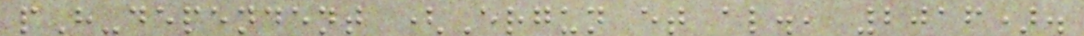pH-dependent (Ergun et al., 2016).
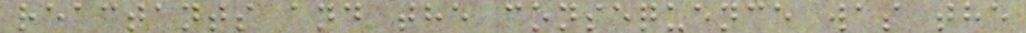reactants and the consequence was the
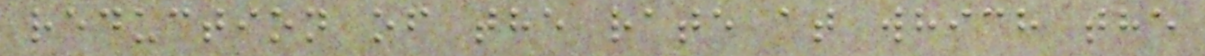reduction of the rate at which the
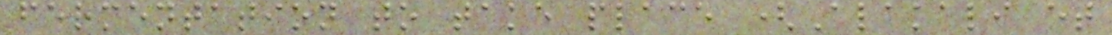fermentation to take place (Alakali et
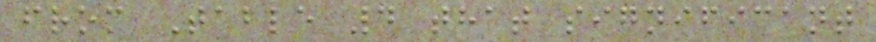from Table 4 that significant
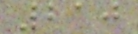210
